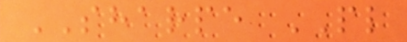SHARPE PL
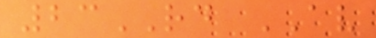23RD AV
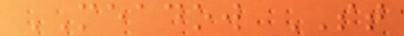MEADOW ST
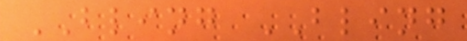BLING BLING
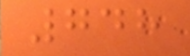748
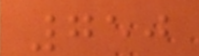750
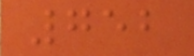752
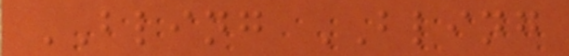BLING BLING
